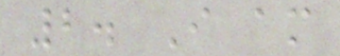2. I am
